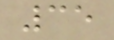35
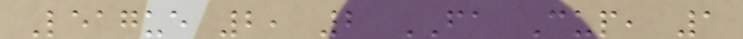League 2, 2 FA Cup, 1
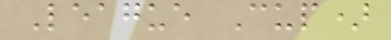League Cup)
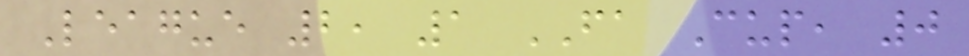League 2, 1 FA Cup, 0
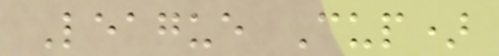League Cup)
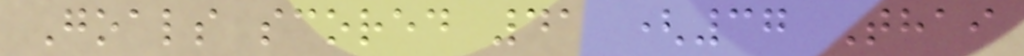Goals scored 41 (37 Thai
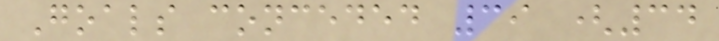Goals conceded 39 (34
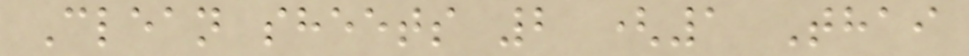Clean sheets 2 (1 Thai
